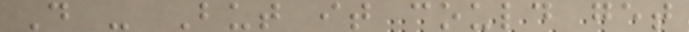D - But it could get
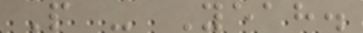P - Yeah.
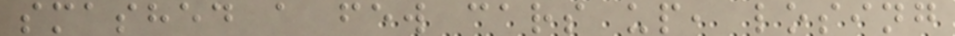smashed a few cars up, losing
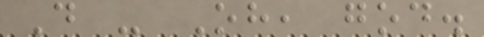D - Oh, god.
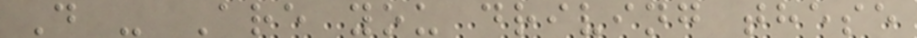D - Are you driving these
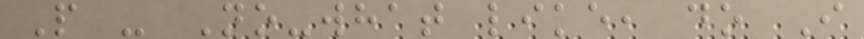P - No-what like, do I
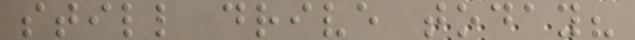still drive today?
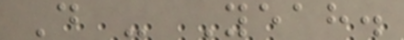D - Yeah.
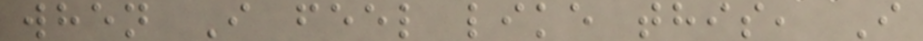when I feel like this, I
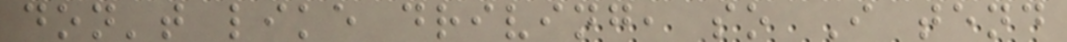don't like driving, so I tend
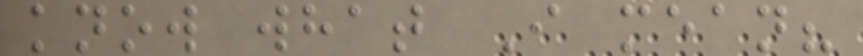know what I mean?
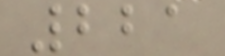221
